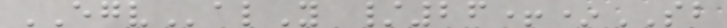EGValY /26+*SB
